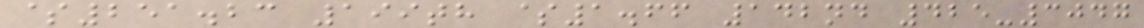$251.23 199th $1.66 142nd 425-3047
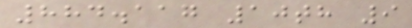884.117 10th 9
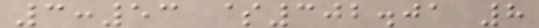3:53 $302.01 8
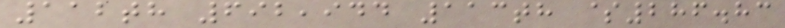112th 692,944 113th $286.83
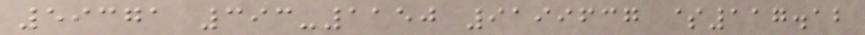59371 393-1150 9199637 $117.12
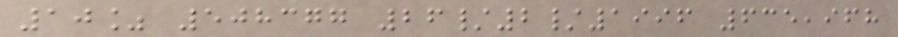10% 508377 26/2/1996 635,968
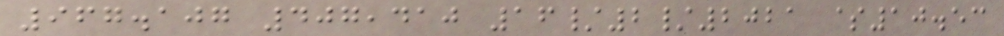967.107 407,410 16/2/2021 $10.53
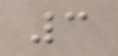3
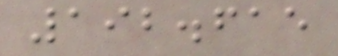192.615
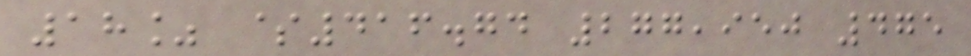18% $416.74 277,950 475
